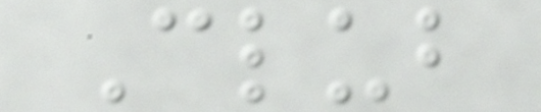Club
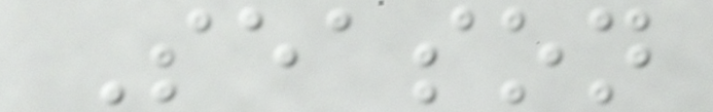Season
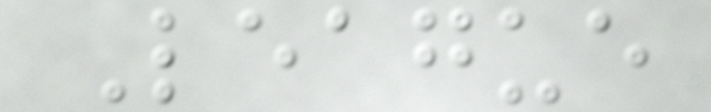League
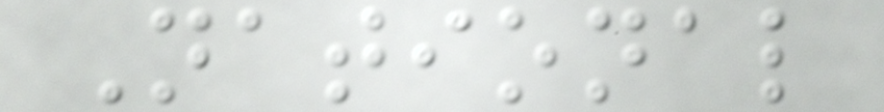National
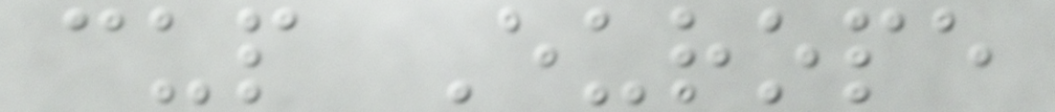cup Europe
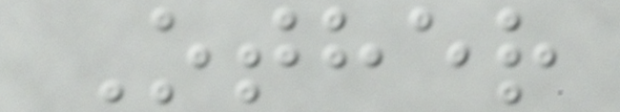Other
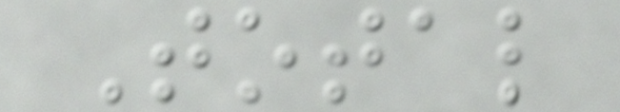Total
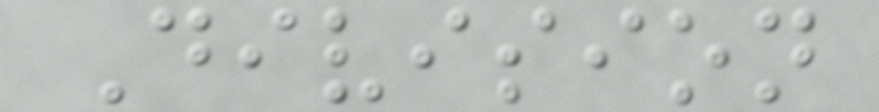Division
